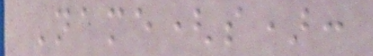Name(s):
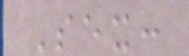Sex:
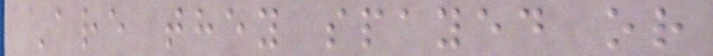Are they spayed or
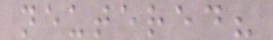neutered?
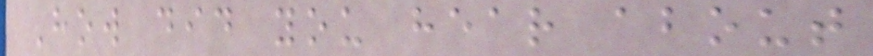How did you hear about
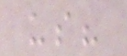us?
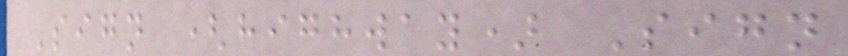Sign (highway) Sign
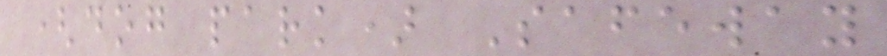(dog park) Safeway
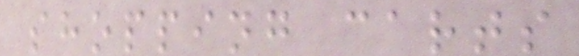shopping carts
